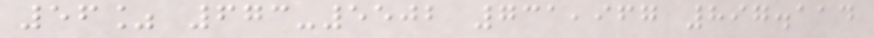56% 673-5502 731,967 897.114
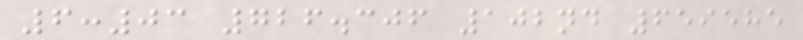6:03 726.306 102nd 659585
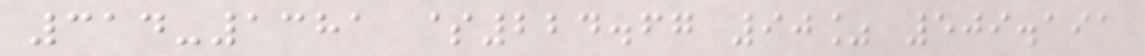314-1381 $224.67 90% 509.191
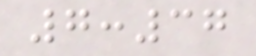7:37
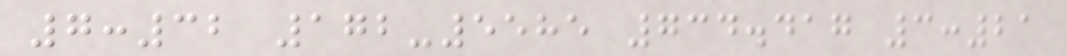7:32 172-5585 734.417 3:21
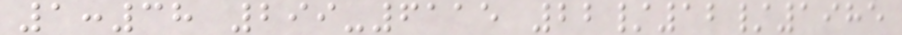1:38 299-6115 22/12/1985
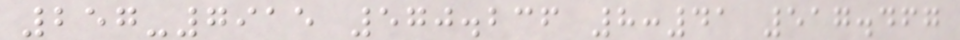257-7915 570.236 8:41 517.467
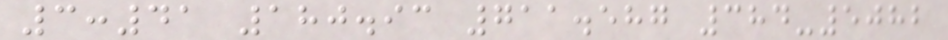3:41 180.93 711.587 384-5082
